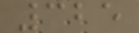325
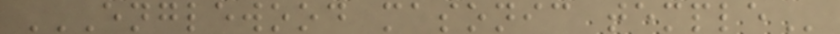ENGLEWOOD MASONIC TEMPLE
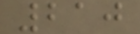210
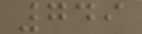749
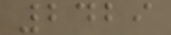2429
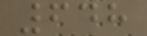648
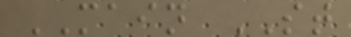MAIN ST
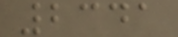2341
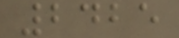2425
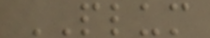PLUM
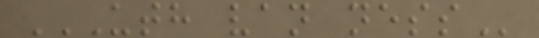UTH VAN NESS
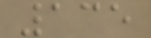135
